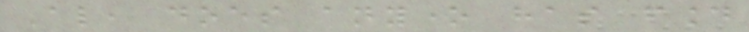Also, does anyone has found
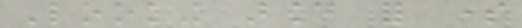Looking around for some
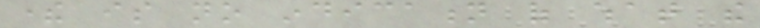there is no indication of what the
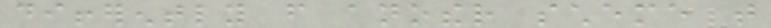differently from another scheme that
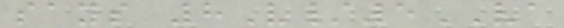says 8V/5VA
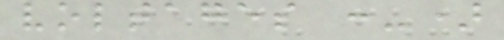voltages :-)
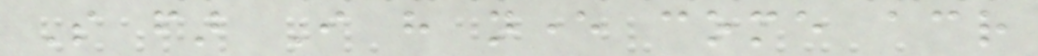So far I have never come across
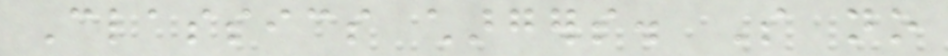Classics chargers. So no
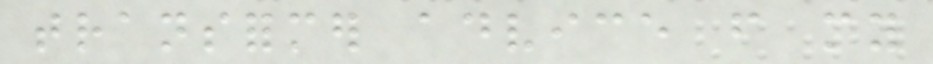transformer advice from my
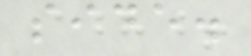side.
